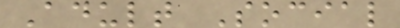Adult Social
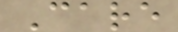Care
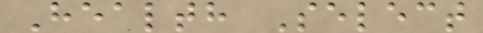Health Select
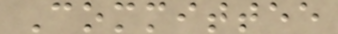Committee
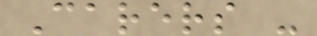Carers -
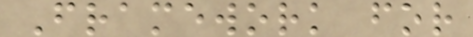Framework for
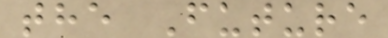the Future
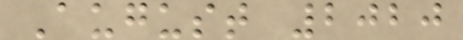August 2020
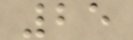25
